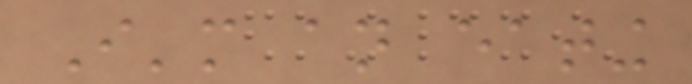I'm an eating
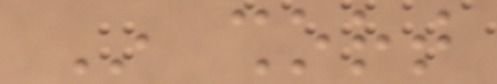In short
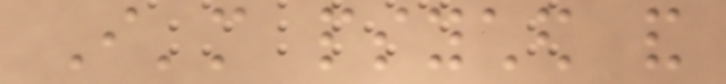I'm psyched and
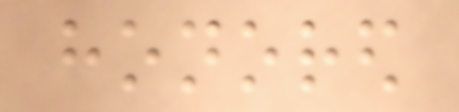honored
